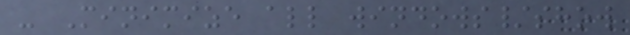- Minimize all windows/show
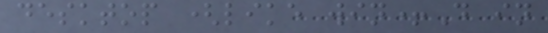desktop (like win+D in
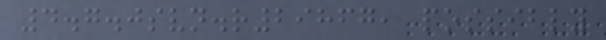4.7.0svn.r29867, possibly
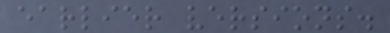earlier versions.
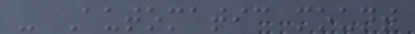- Automatic mount
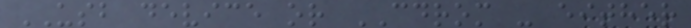USB device or CDROM - either
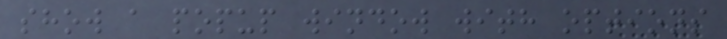show a popup window with options
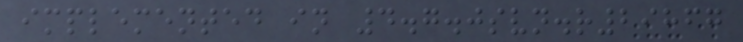implemented in 4.7.0svn.r29867
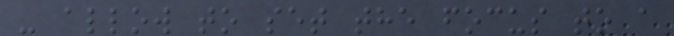- allow to set the focus to a
